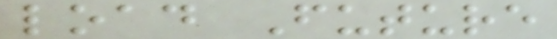load Future
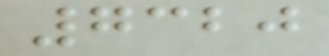7320
